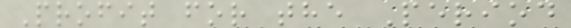Profit for the Period
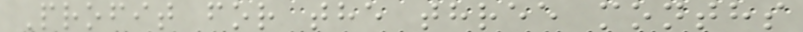Profit for the three months
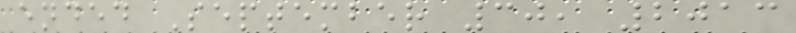ended September 30, 2013
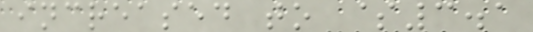increased to $3.1
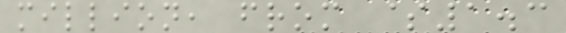million, from $1.3
